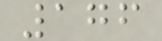176
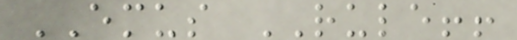EMUS RULE!!
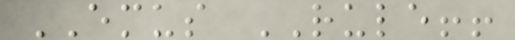EMUS RULE!!
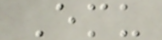Emu
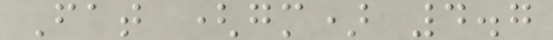Fat (gm) 4.7
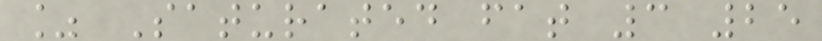% Saturated fat 3 25
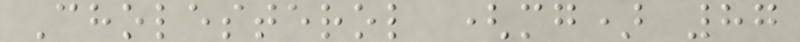Cholesterol (mg) 87
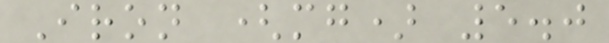Iron (mg) 5.0
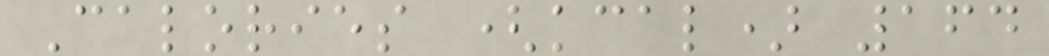Calories (kcal) 164
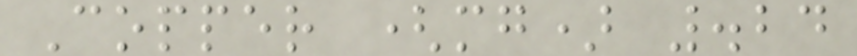Copper (mg) .24
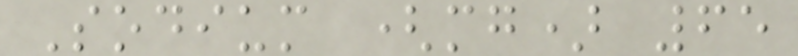Sodium (mg) 65
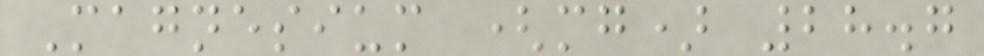Magnesium (mg) 28.7
